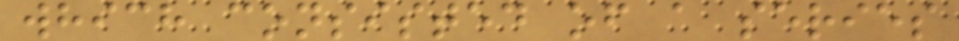which consisted of a series
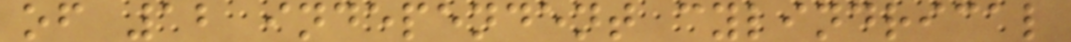of 12 independent cylindrical
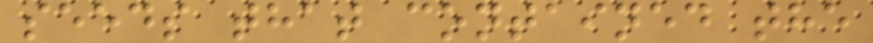seeds that contained the
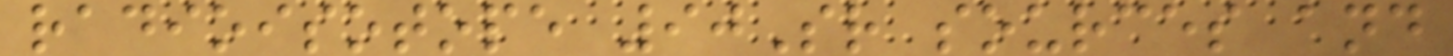radioisotope 90Sr sources and
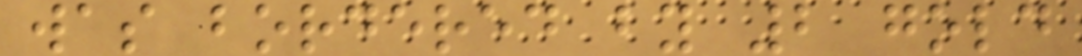was bordered by 2 gold
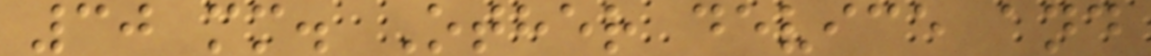30 mm. Other device and
